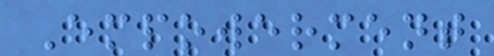Empowerment
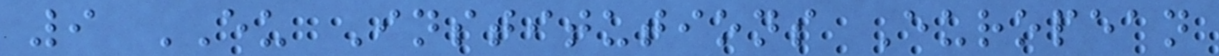9 EU Institutions European
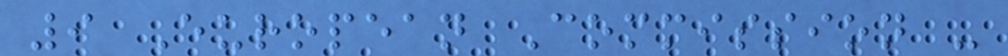9 European Commission -
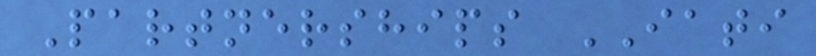Partnerships IATI
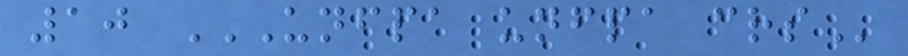10 UNFPA UNFPA CRS
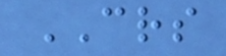CRS
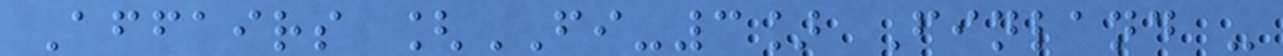Affairs [FI-3] Finland -
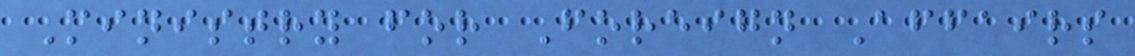Ministry for Foreign Affairs
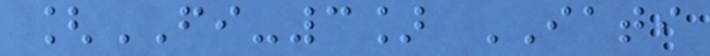[FI-3] IATI
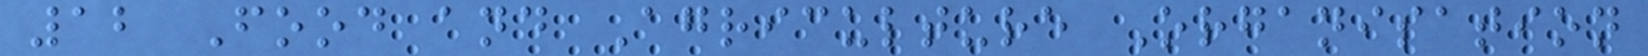12 Food and Agriculture Organisation
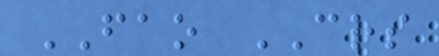FAO CRS
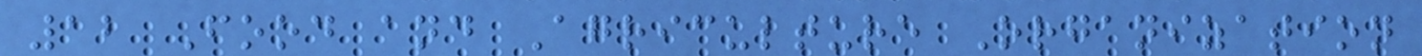12 Food and Agriculture Organization
